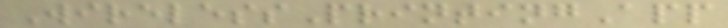WirelessPrintingApp
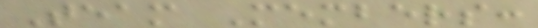Team Members:
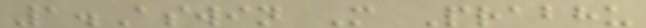1.Aswin M Prabhu
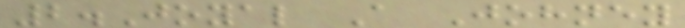2.Joyal A Johney
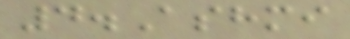4.Ashmi
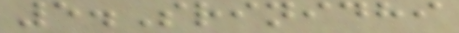5.Srinidhi
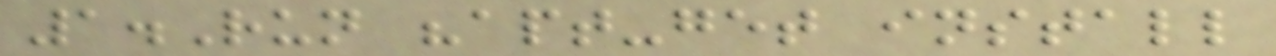1.Run "apt-get install
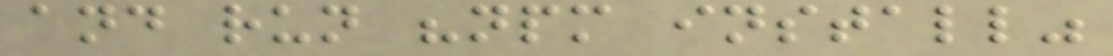and run "npm install"
